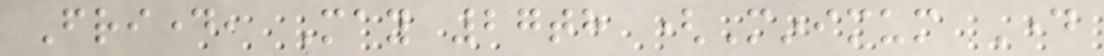Friday, May 27th (Minimum Day
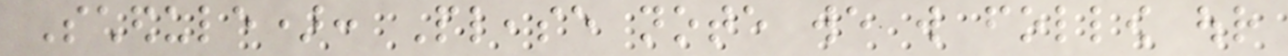Schedule): Please note we will follow our
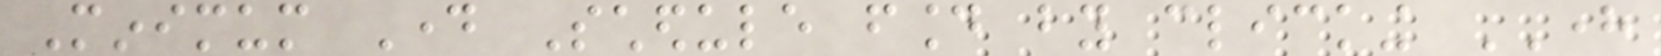Minimum Day Schedule found by clicking HERE
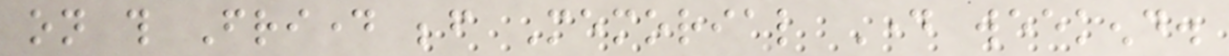on this Friday before Memorial Day weekend.
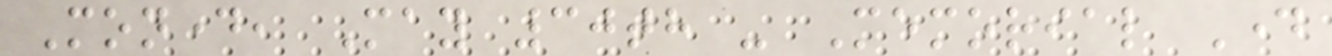Monday, May 30th - Memorial Day
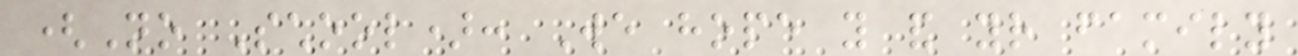(No School): We hope you and your family
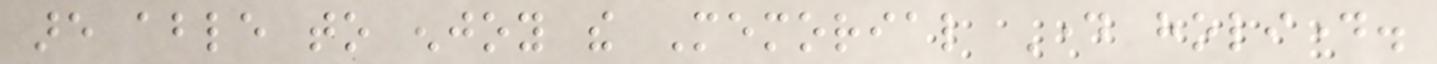are able to enjoy the Memorial Day holiday.
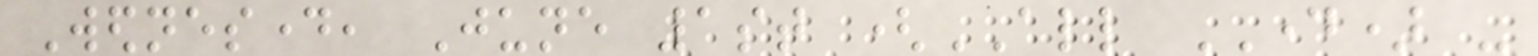Wednesday, June 1st (ALL DAY) -
